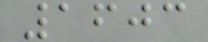1603
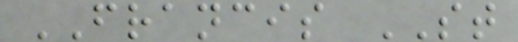FRANCIS ST
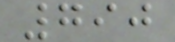790
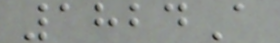1824A
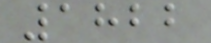1822
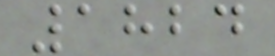1824
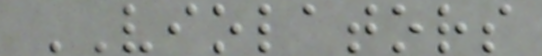VIOLATORS
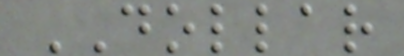DOLLAR
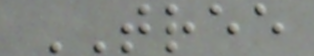TREE
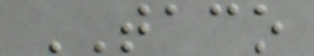TACO
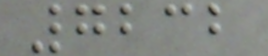7232
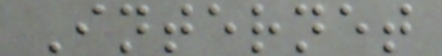Internet
